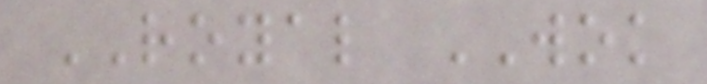ROYAL WOK
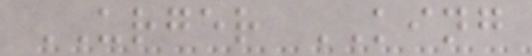URGER KING
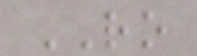RO
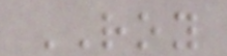ROY
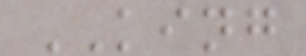KING
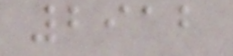2912
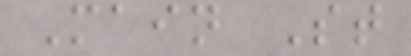Main St
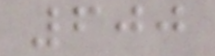600
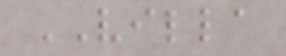VILLA
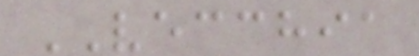VECCHIA
